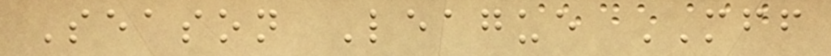Season League MFF
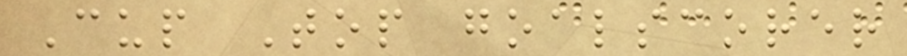Cup Top goalscorer
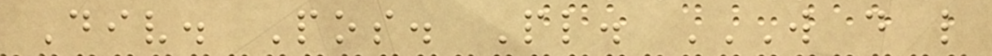Div. Pos. Pl. W D L
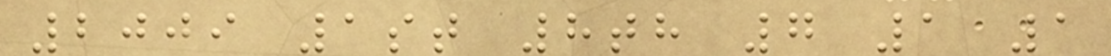2009 1st 8th 7 1 1
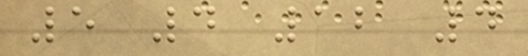5 4 12 4
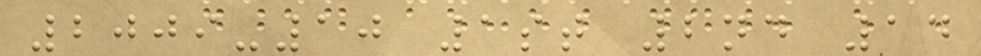2009-10 1st 2nd 14
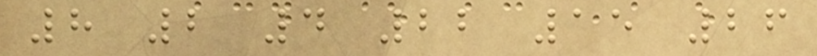8 2 4 22 15 26
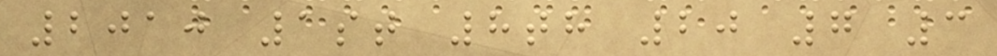2010 1st 8th 20 7 3
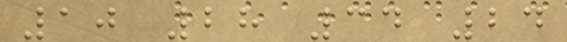10 28 34 24
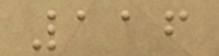116
